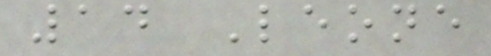14 Leone
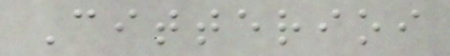Citterioi
